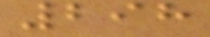298
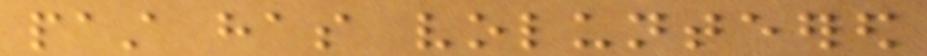past has volunteered
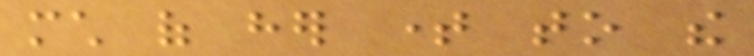much of her time to the
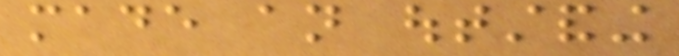made an outstanding
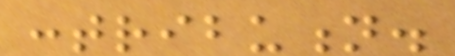contribution.
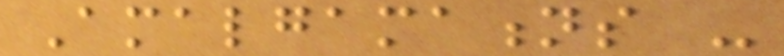Amalgamations -
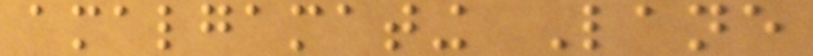amalgamating Lane
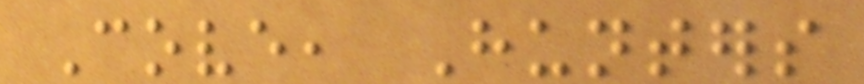Cove, Hunters
